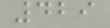429
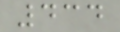434
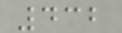432
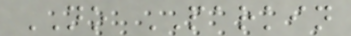NO PARKIN
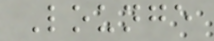Lounge
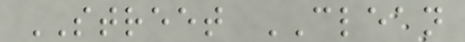STREET CLEAN
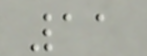11
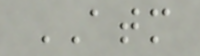ATM
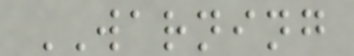WARNING
